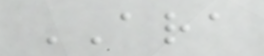ARA
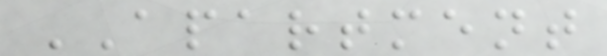APARTMENT
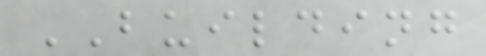BUILDING
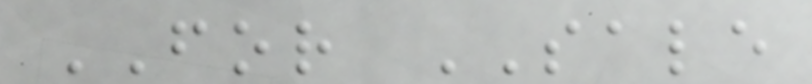FOR SALE
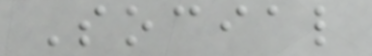Social
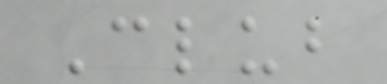Club
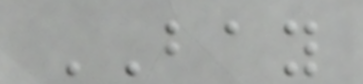BAY
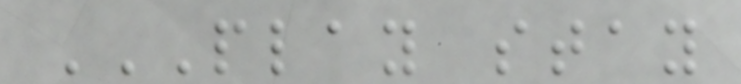PLAY STAY
